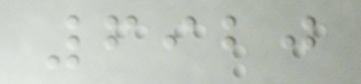6920
